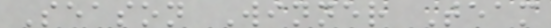Season Winner Team
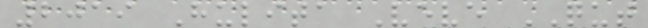2019 Hulita Veve QUT
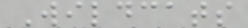Wildcats
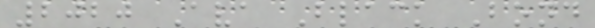2020 Ava Black Bond
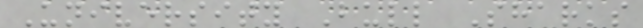University Bull Sharks
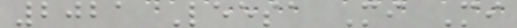2021 Leesa Mi Mi
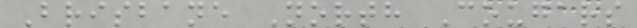Brisbane North Cougars
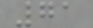71
